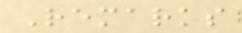Remarks
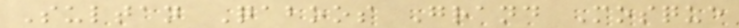Sultan Qaboos Grand Mosque
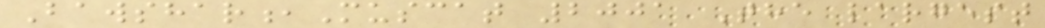Bawshar,Muscat 2001 The largest
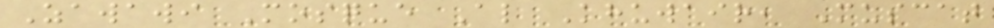Zawawi Mosque Al Khuwair, Muscat
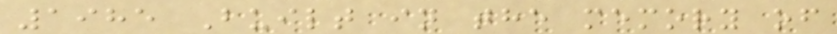1985 Built in the memory of
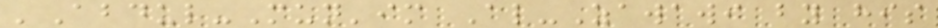'Abdul-Mun'im Al-Zawawi by his
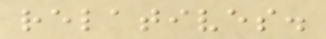relatives.
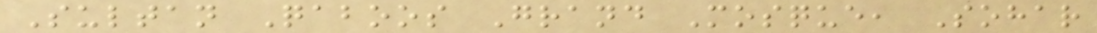Sultan Qaboos Grand Mosque, Sohar
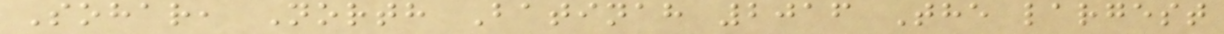Sohar, North Batinah 2016 The largest
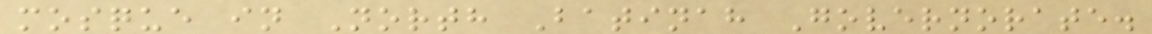mosque in North Batinah Governorate.
